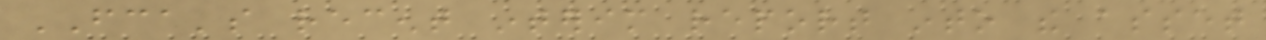FCA's recent interim report into the asset
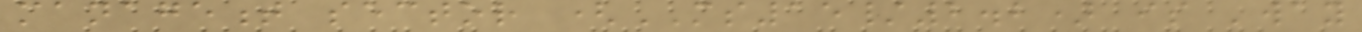management sector (MS15/2.2) is 'way
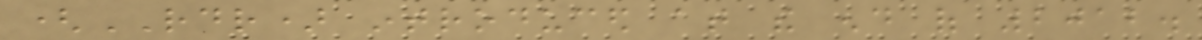(RDR) introduced at the end of 2012.
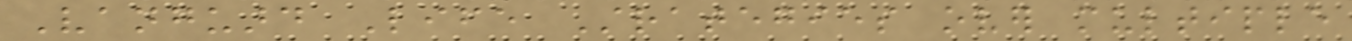Vanguard Life Strategies over multiple
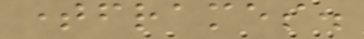timeframes.
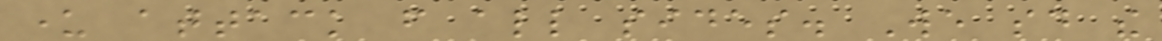under attack from all sides. We said the
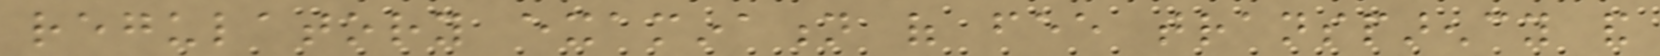regulatory examination of fee transparency and
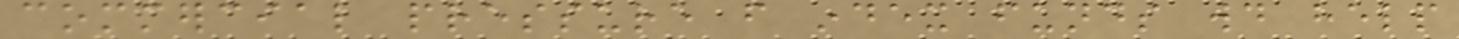commercial pressure from index funds would help
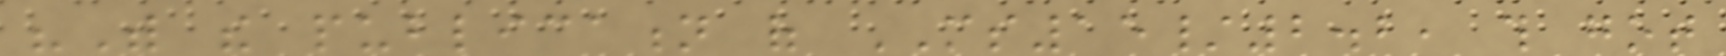"With the publication of MS15/2.2, this got
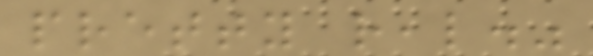pretty real."
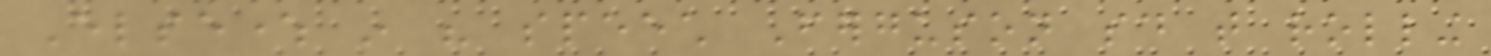Elsewhere in his speech Ferguson said that rolling
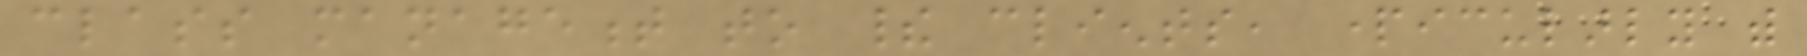class management to their clients, particularly with
